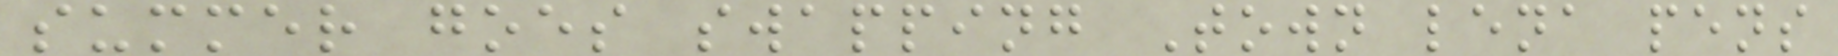summer goes swapping Town lena pens
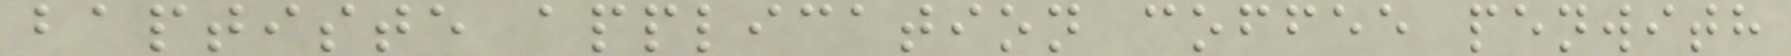baptiste application coffee penwith
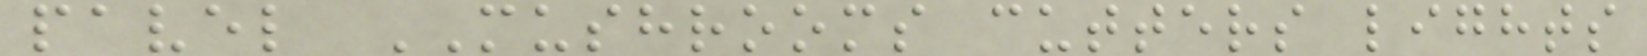pavel MUSHROOMS cutters lights
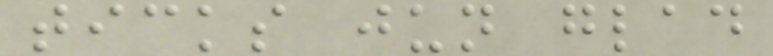ticks jun glad
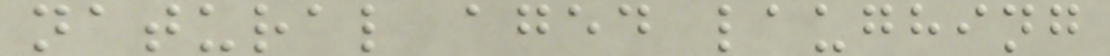natural aged laughing
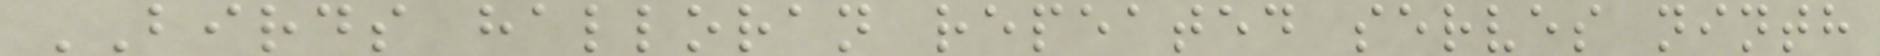BIRDS halloran repeated serves ninth
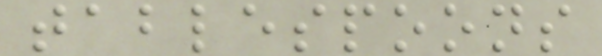tablespoons
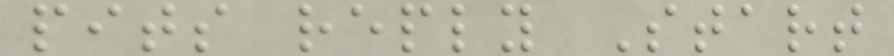pits reply Start
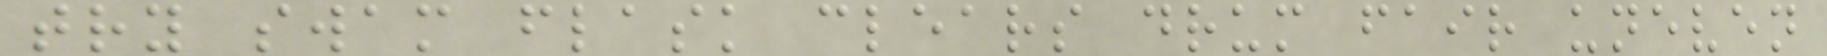try swam flask clears drum fair uneven
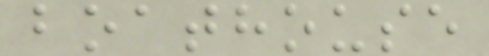boathouse
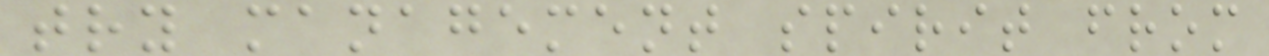try management spirit from
